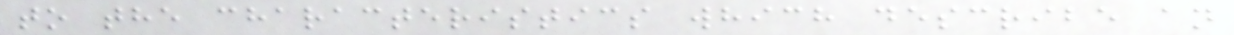to the characteristics which describe an
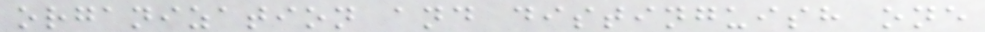organization and distinguish one
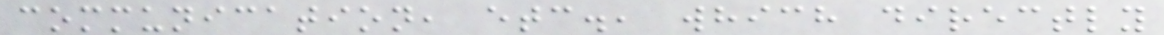communication, etc., which directly
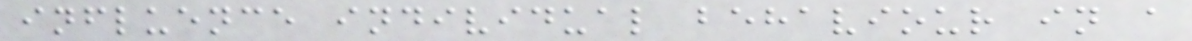influence individual behaviour in a
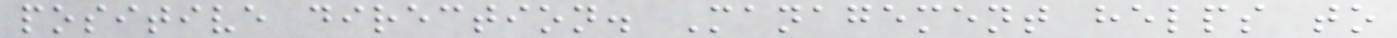positive direction. Management helps to
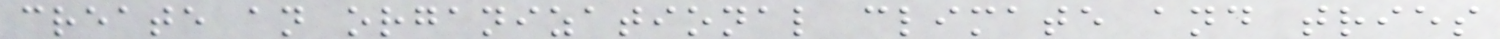create an organizational climate and tries
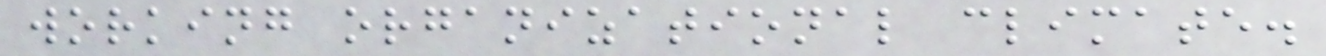working organizational climate.
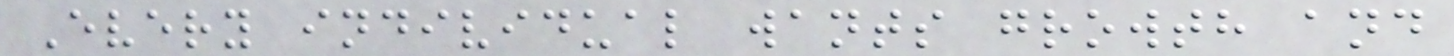Every individual wants growth and
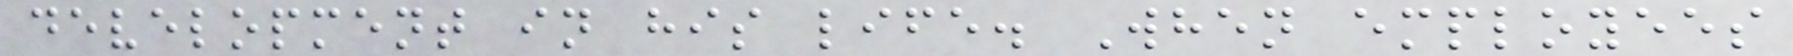development in his life. When employees
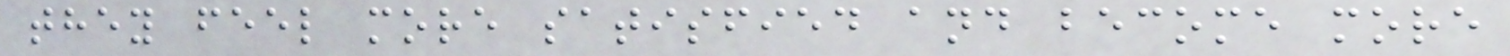they feel more satisfied and become more
